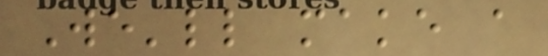We'll make a
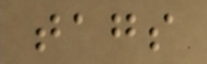tags
